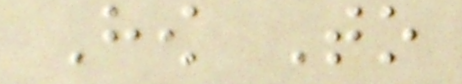How To
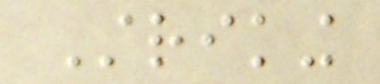Striking
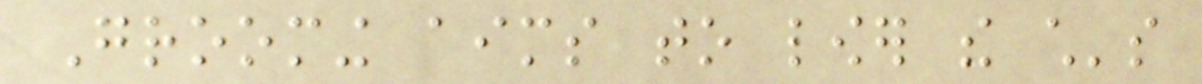Grooming aims to lower the child's
